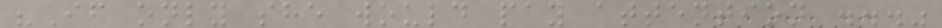"If only she would pay attention ..."
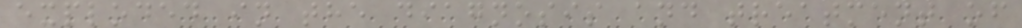exploded in the diagnosis and treatment of
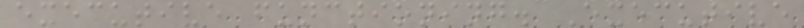executive functioning. Executive
